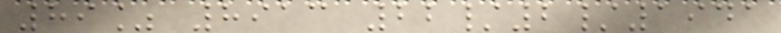89% 8913 22/2/1941
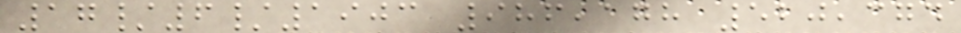17/6/1903 986,178 520,374
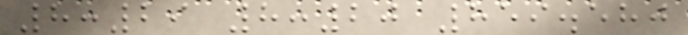8:29 8:20 859.580
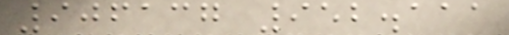906137 952.111
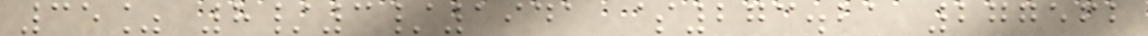35% 8/3/1941 $273.21 277562
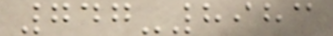747-8983
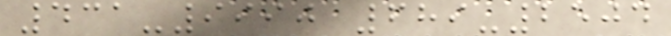431-9990 689-2504
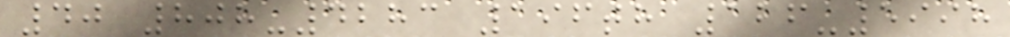40 808-4283 196th 126-5998
